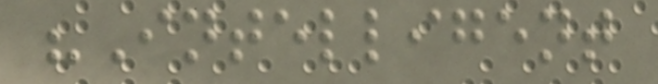"Intelligent
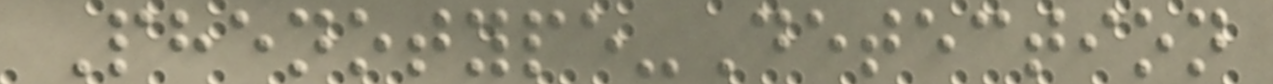Phenotype-Detection
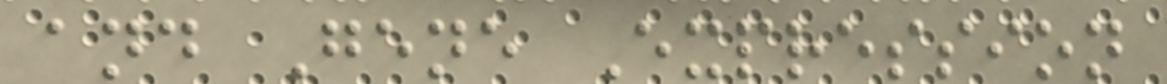and Gene Expression
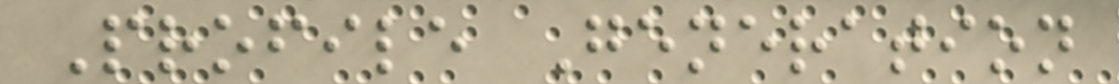Profile Generation
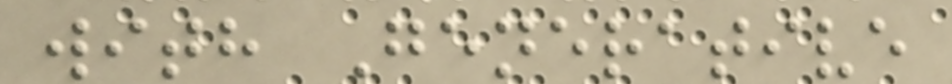with Generative
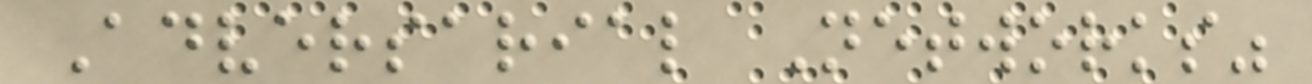Adversarial Networks"
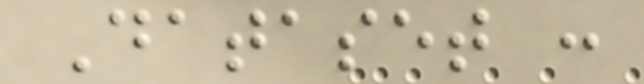Dataset :
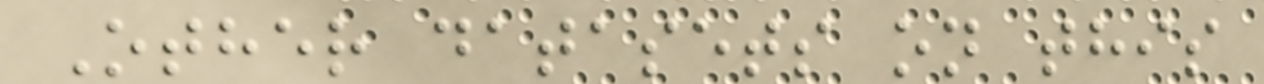Other datasets on this
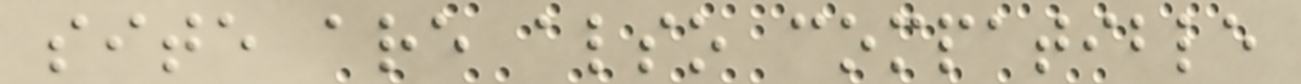site are also compatible
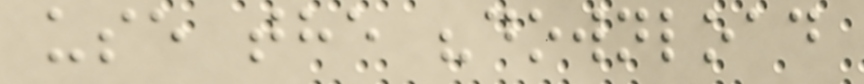use the "download
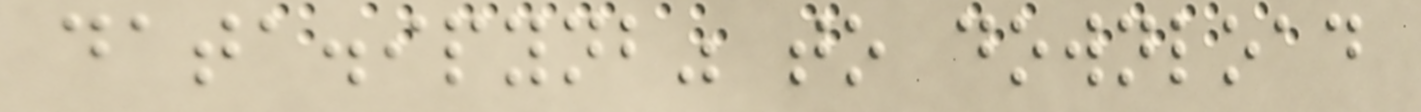data.ipynb" to download
